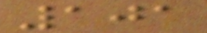101
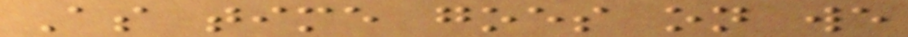As time goes on we
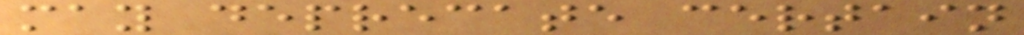may deprecate certain
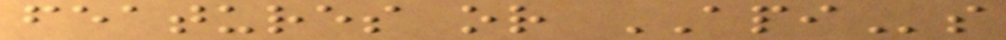features or APIs
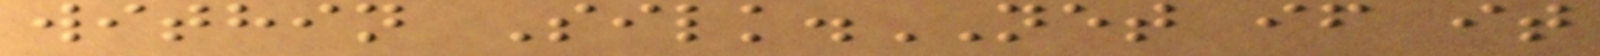within Silk.NET if it
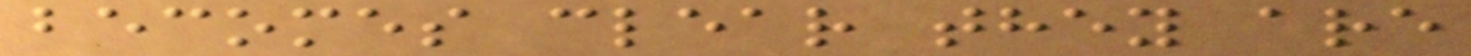becomes clear they are
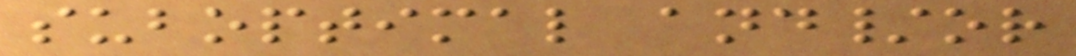suboptimal and/or
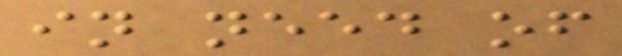in need of
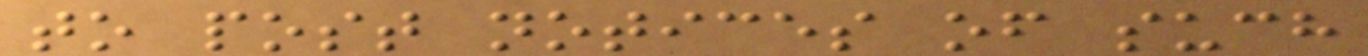to post notices of such
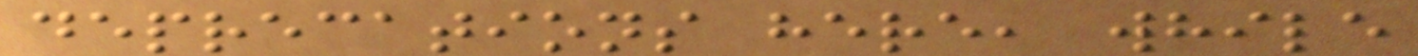deprecations here, while
